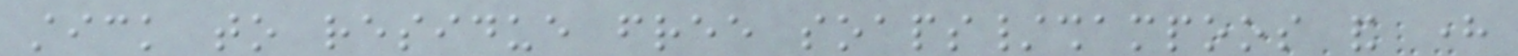stick to residue free soaps/shampoos and here
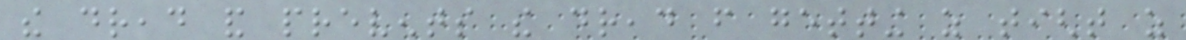the dread and prevents the dread from getting as tight as
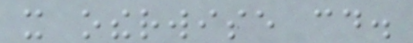it otherwise could.
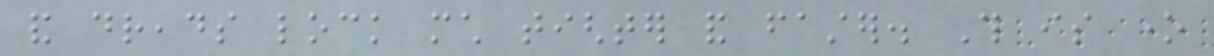and dreads lock much tighter and faster. This is one
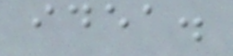idea.
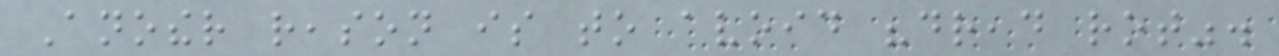Another reason is to avoid "dread rot".
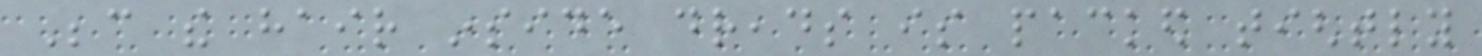Because the hair inside dreads is packed tightly
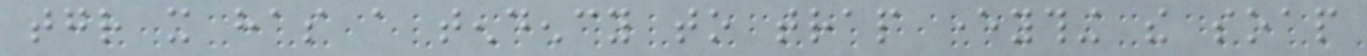together it has a tendency to trap everything the soap
